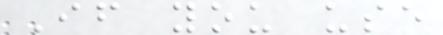If you use
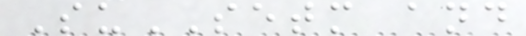SuSETM and
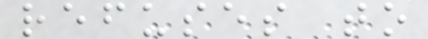refuses to
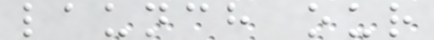launch our
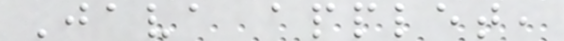Java applet,
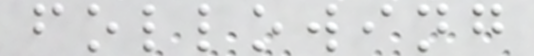following
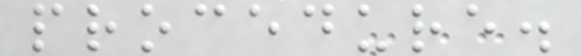procedure.
